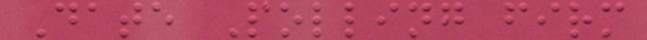Date Polling firm
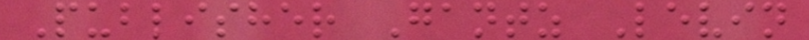Publisher Gantz Levin
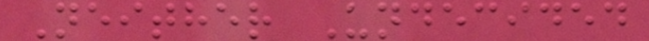Neither Undecided
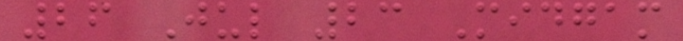26 Jul 23 Midgam
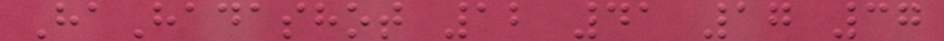HaHadashot 12 41 17 37
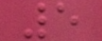5
